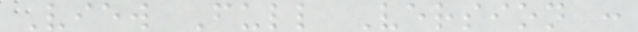View Full Version :
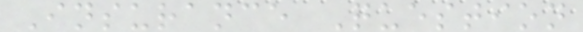Insurance Question
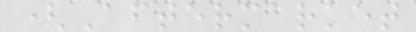(Aftermarket
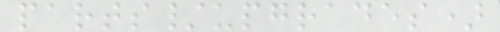parts/upgrades)
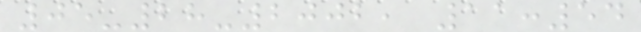05-28-2002, 11:54
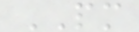PM
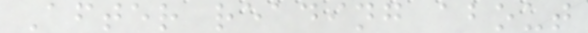After reading about
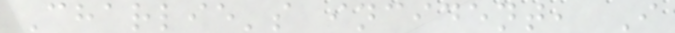Charlie's incident, I
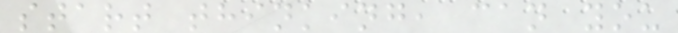start thinking, can you
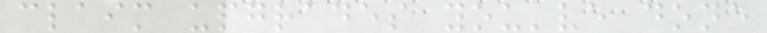claim upgrades you've done
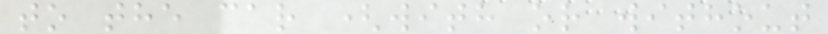to the car (with or without
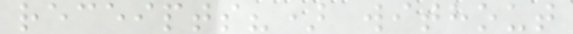receipts?) without
